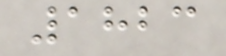1823
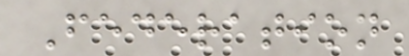Federation
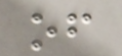of
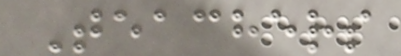Teachers
